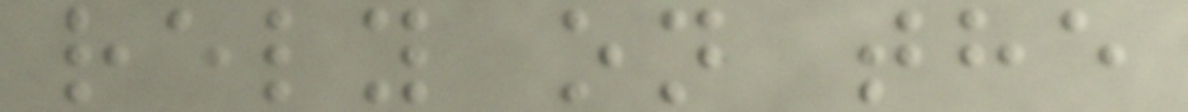rely on the
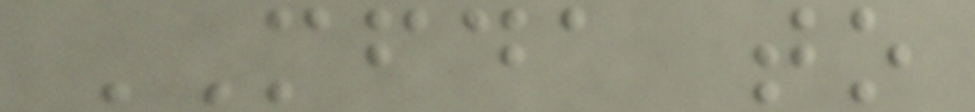MFDA to
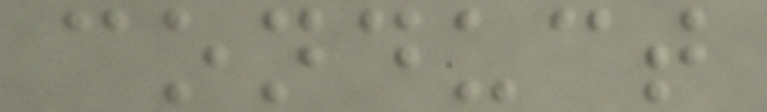conduct
